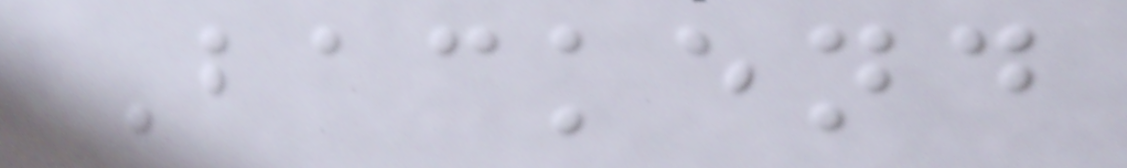Backend
